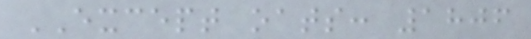EXCEPT oats: 1806
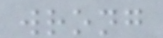wrong
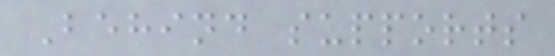Behind supports
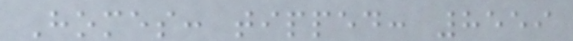Homes: tipped: 8559
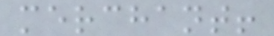merchant!
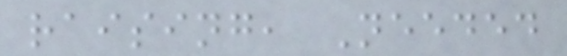raising, Needed
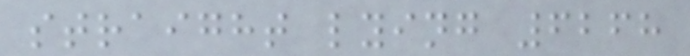straight lying 6268
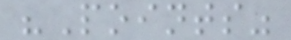"Points"
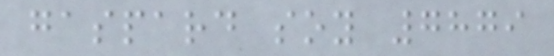gaspard soy 7879
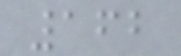162
